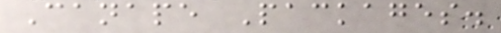Canape Packages.
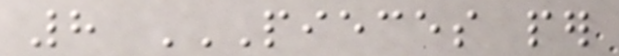8 PIECES PER
